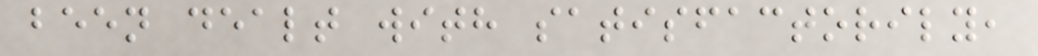been dealt with satisfactorily,
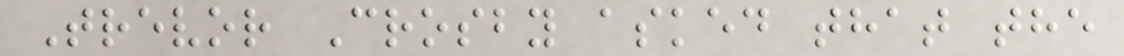Trevor Crosby asked that the
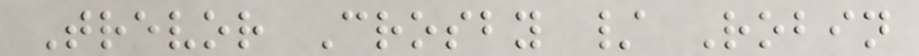Trevor Crosby / Robin
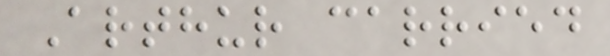Arthur carried
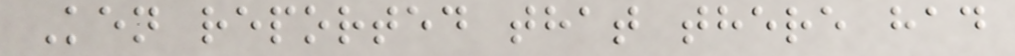Ken reported that there had
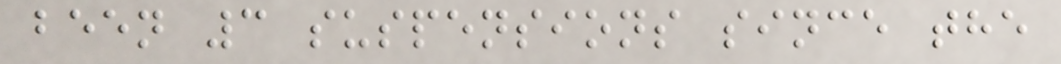been 3 suspensions since the
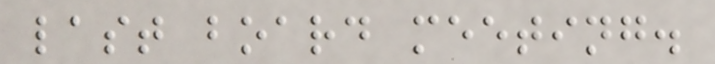last board meeting.
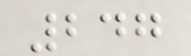247
